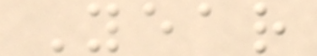Year
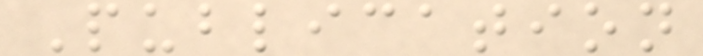Publication
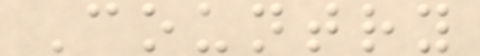Country
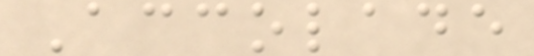Accolade
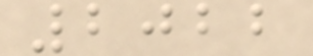2022
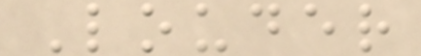Louder
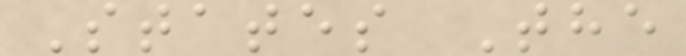States The
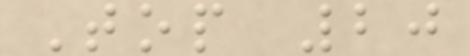Top 20
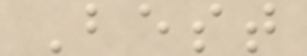Best
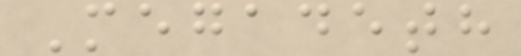Megadeth
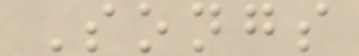Songs
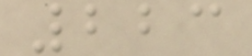223
